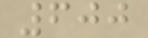600
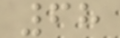68
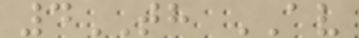4TH AV
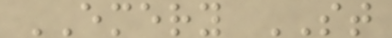EMERY ST
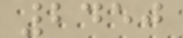2450
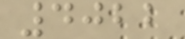4022
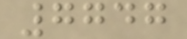7747
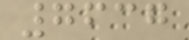7637
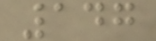147
